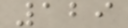129
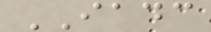IADC
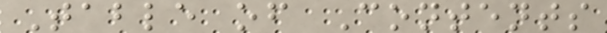Table of Contents
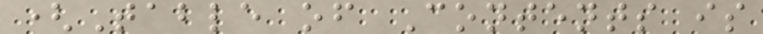(Table of Contents is
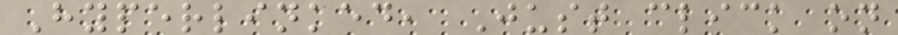Hyperlinked, Just click on
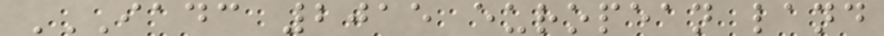IADC 2015 EUROPEAN LAND
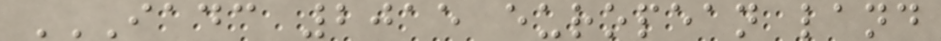IADC 2015 EUROPEAN LAND
